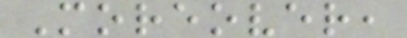Moreover,
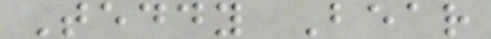Teddy Bear
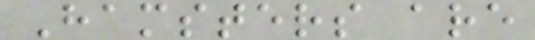Hamsters are
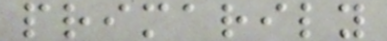primarily
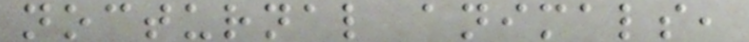nocturnal animals,
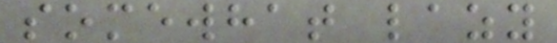somewhat lazy
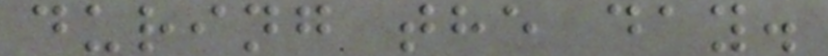during the day.
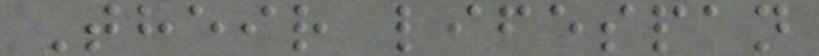Their lifespan
